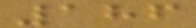186
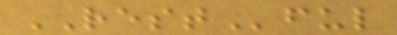RESTful
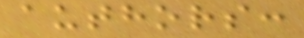authors:
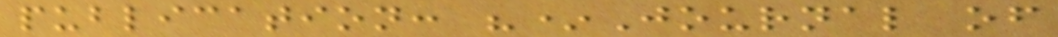publication: "*Journal of
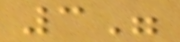3"
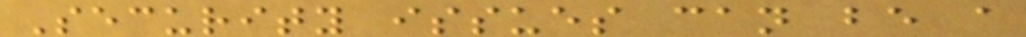Security issues can be a
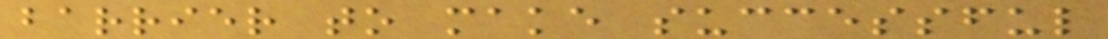barrier to make successful
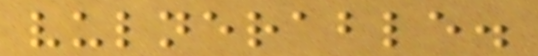vulnerable.
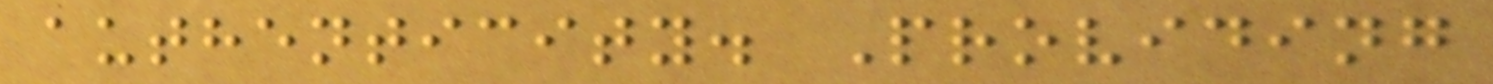authenticity. Providing
